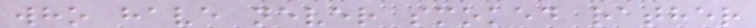who have never smoked rather
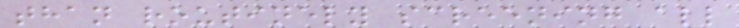than routinely screening all
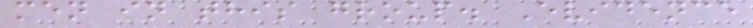men in this group. Evidence
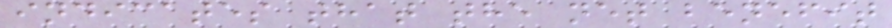indicates that the net benefit
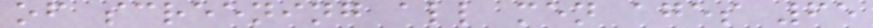of screening all men ages 65
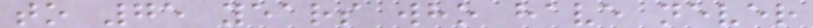to 75 years who have never
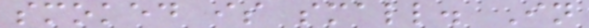smoked is small. In
